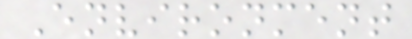Environment
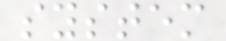system
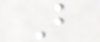B
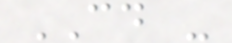CD -
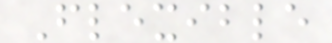Flexible
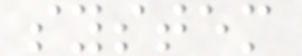system
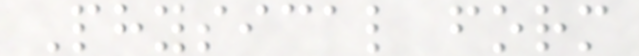Physical form
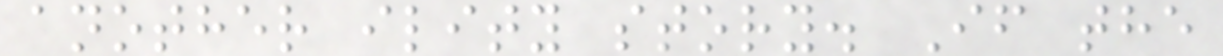another ility story. If the
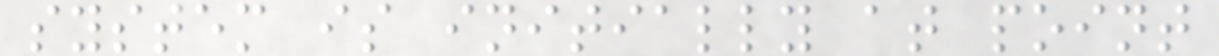system is initially at point
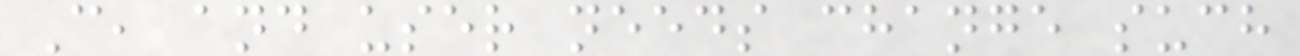C, and user needs change such
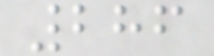286
